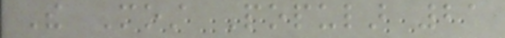The Most Popular 21
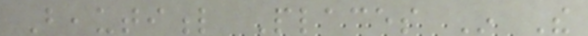Beautiful Places In The
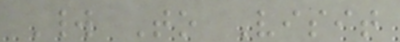World To Visit
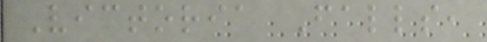Victoria Falls,
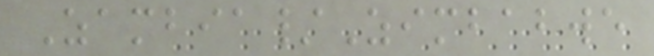Zambia/Zimbabwe
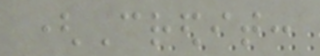(Credit:
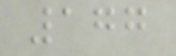177
